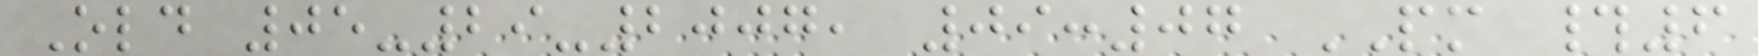Old 05-29-2007, 09:07 PM #6
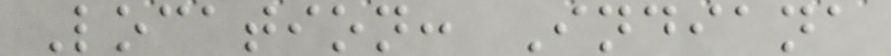Location: Indiana
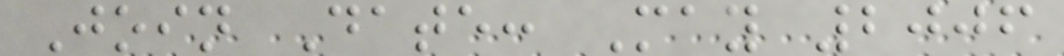Join Date: May 2006
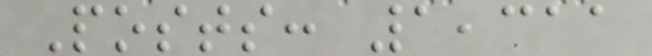Posts: 1,311
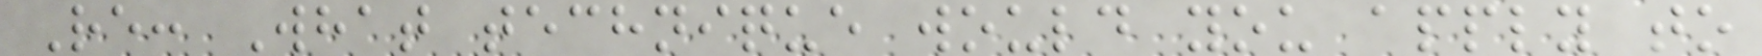Re: What technique would you apply to
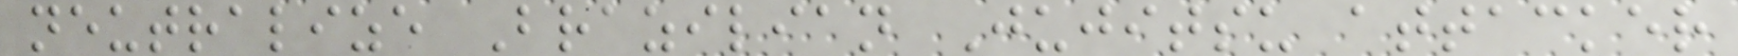neutralize Brazilian Jujitsu attacker
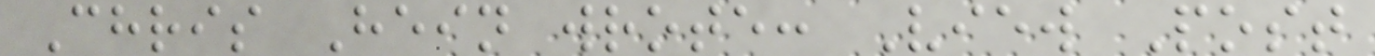Chris Hein wrote: View Post
